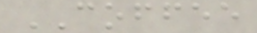COFFEE
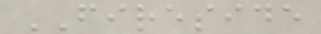FIRESIDE
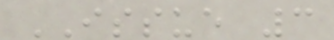ISSUE 3
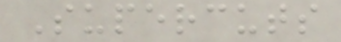Supercuts
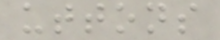uttons
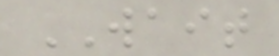WAIT
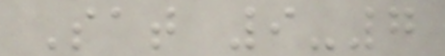Sat 9-7
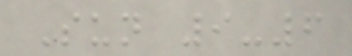Sun 9-6
